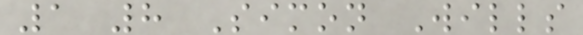1 8 Simon Wills
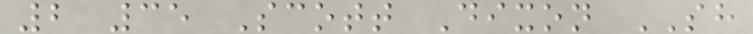2 35 Scott Dixon SH
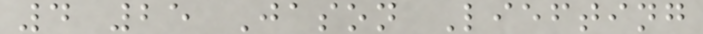4 25 Jason Liefting
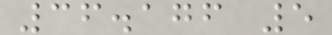36.176 5
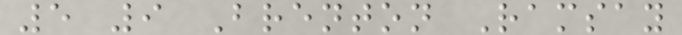5 9 Brenton Ramsay
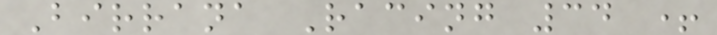Birrana Racing 34 +
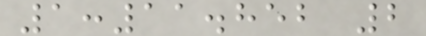1:11.852 2
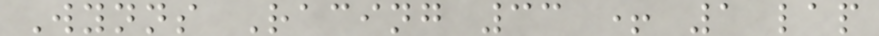Wynns Racing 33 + 1 lap
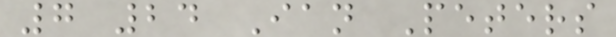7 24 Ian Peters
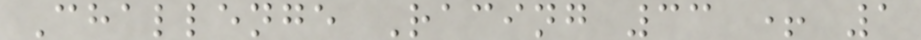Challenge Racing 33 + 1
